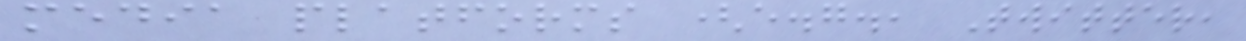media platforms (e.g., Twitter,
